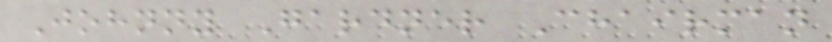Johnny Gardner Chairman
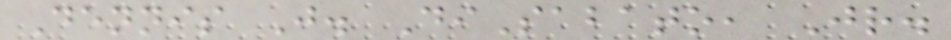Dennis J. DiSabato, Jr.
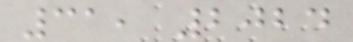31, 2024
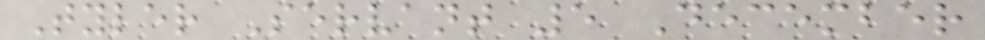Tyler Servant 5 December
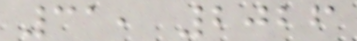31, 2026
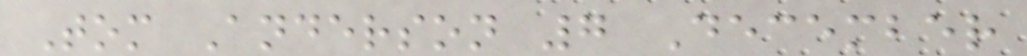Tom Anderson 7 December
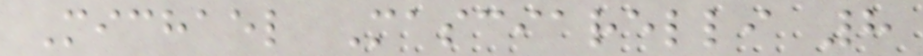Michael Masciarelli 8
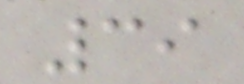39
